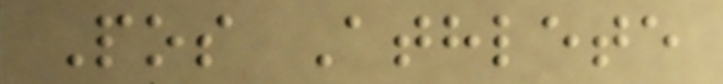Pos Athlete
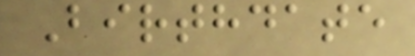Birthdate
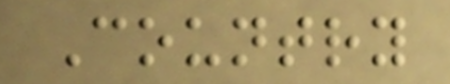Country
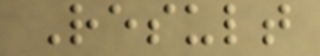Result
